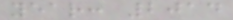year: 2014
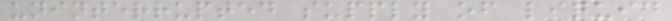uninterrupted supply of liquid
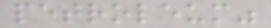petroleum"
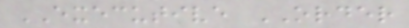EXECUTIVE ORDER
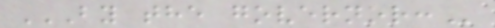BY THE GOVERNOR:
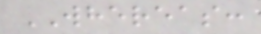WHEREAS:
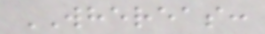WHEREAS:
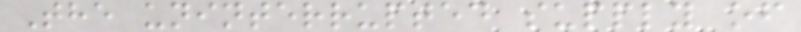The uninterrupted supply of
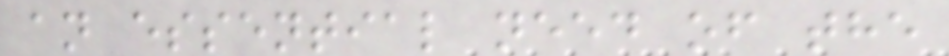an essential need of the
